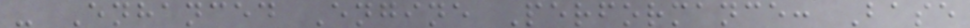- Enhanced Engine Performance: Base
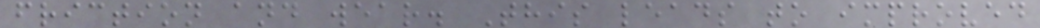friction and wear. This leads to improved
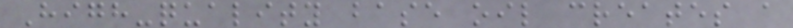High-quality base oil creates a
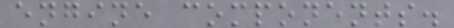engine components.
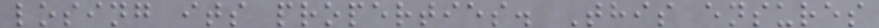losing its properties. This ensures
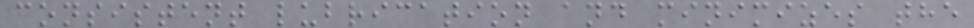consistent lubrication and minimizes the
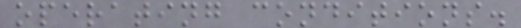operating conditions.
